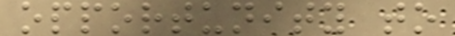opportunity to
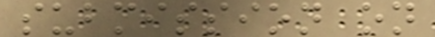submission on
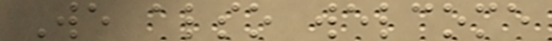We also welcome
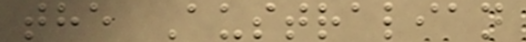the Australian
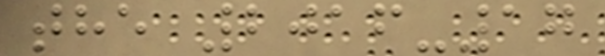the 2016-17
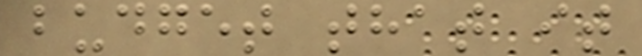budget that it
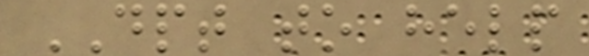DPT to help
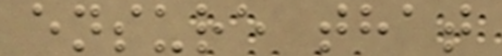ensure that
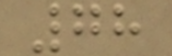78
